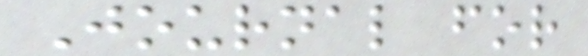Journal for
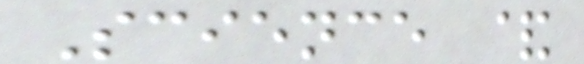Science &
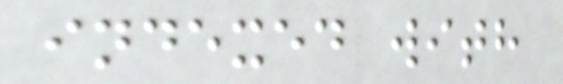indexed with
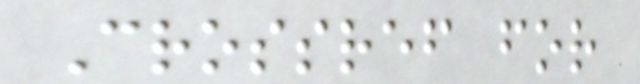Crossref for
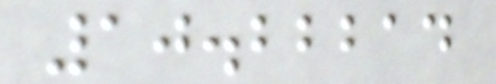10.22214
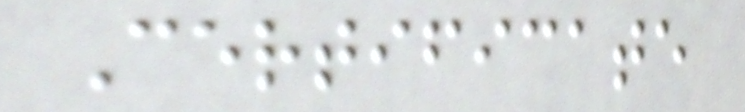Certificate
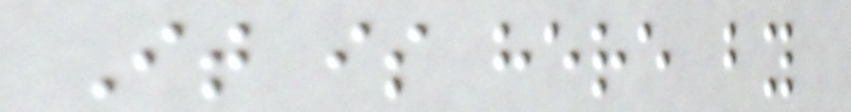It is here by
